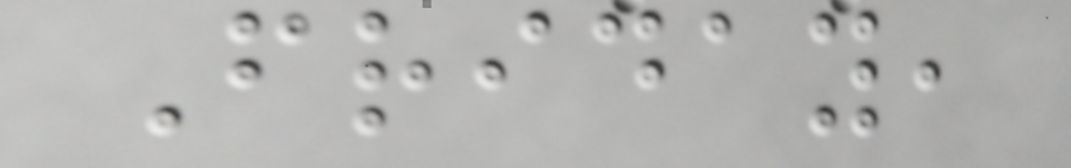Friday,
